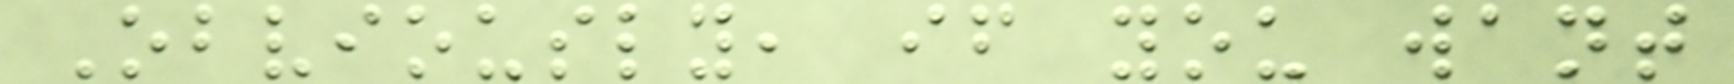Obviously, if you want
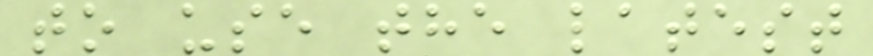to use the latest
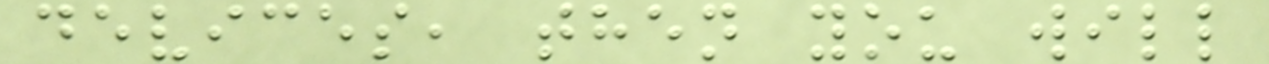devices, then you will
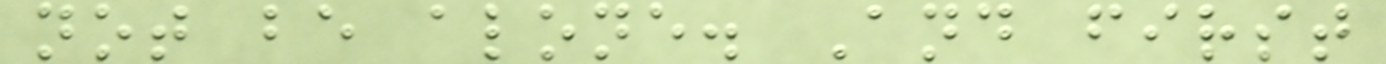not be alone. And first
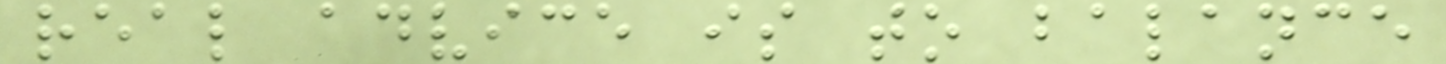real advice is to balance
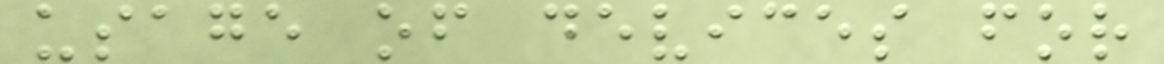usage of devices for
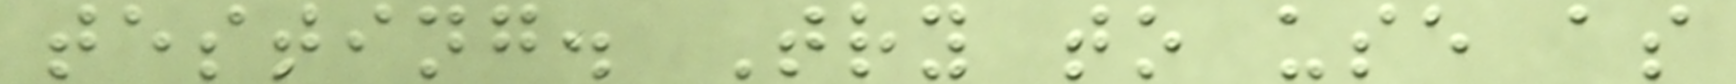testing. Try to use as
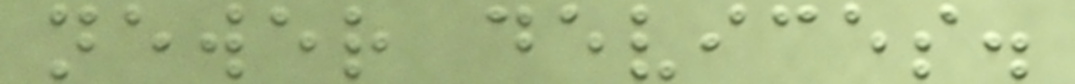newer devices.
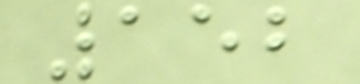152
